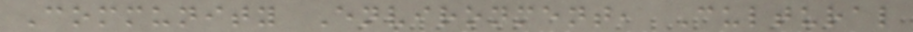Community Environment, Cultural
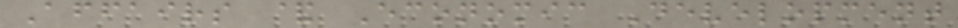Affairs & Economic Development
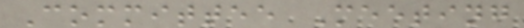Committee Meeting
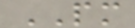PM
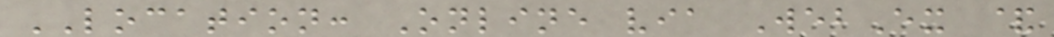LOCATION: Online via WebEx &
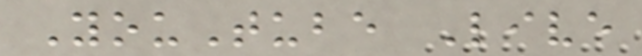YouTube Live
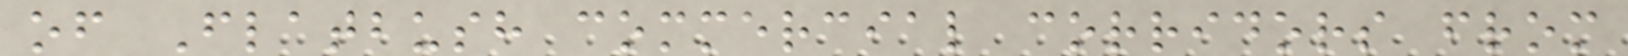of Flatbush commercial corridors from
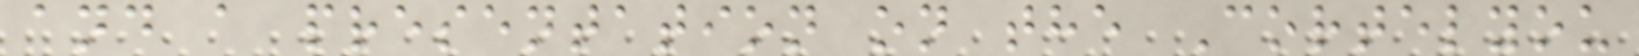and a presentation on the Cortelyou
